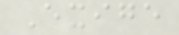Exige
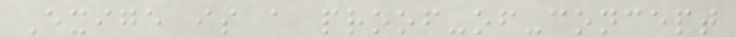Exige is a proof-of-concept
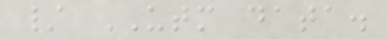/ UTM data.
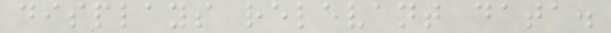displays relevant data.
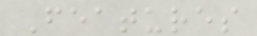Features
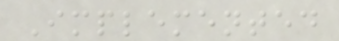Implemented
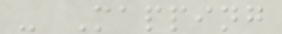- Mapping
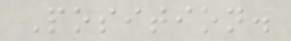Position.
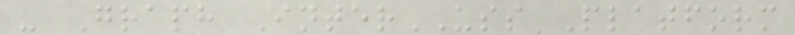- Graph InterUSS Platform
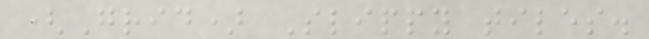(Grid) Slippy tiles.
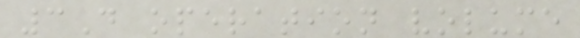3D operation volume
